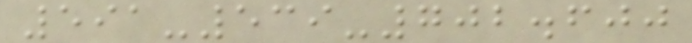591-539-702.600
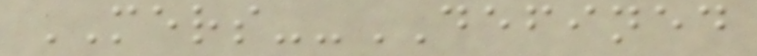MERS--DEFINED
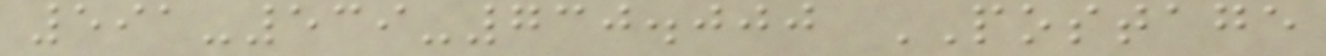591-539-730.000 POSTAGE
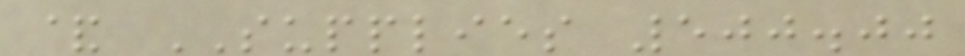& SUPPLIES 500.00
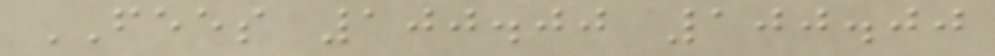FEES 100.00 100.00
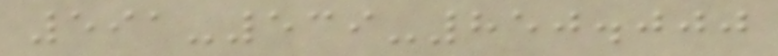591-539-850.000
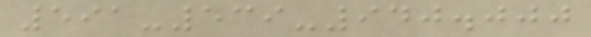591-539-940.000
